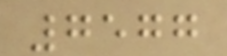7577
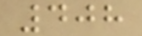408
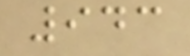943
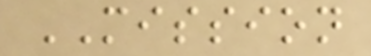MISSION
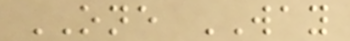ONE WAY
